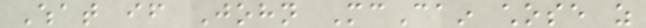What if John McCain chose as
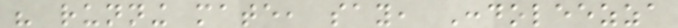his running mate, say, Condoleezza
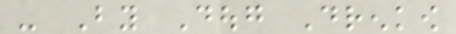- By Doug Drenkow
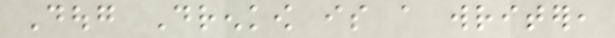Doug Drenkow is a writer,
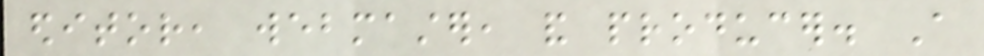editor, webmaster, and producer. A
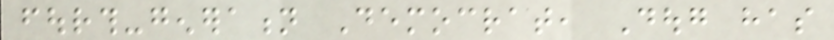fourth-generation Democrat, Doug has
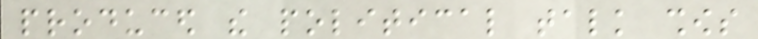produced the political talk shows
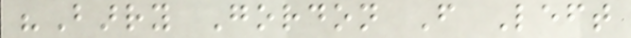"Barry Gordon From Left
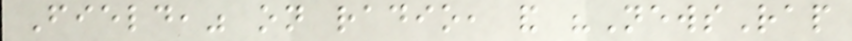Field," on radio, and "NewsRap
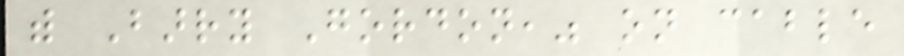with Barry Gordon," on cable
